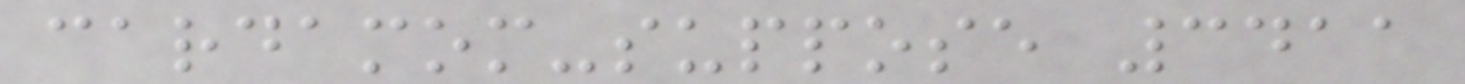cardamom-suppose 3411
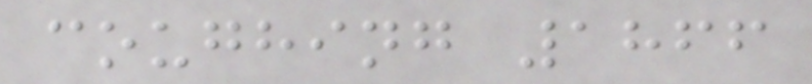coughing 1866
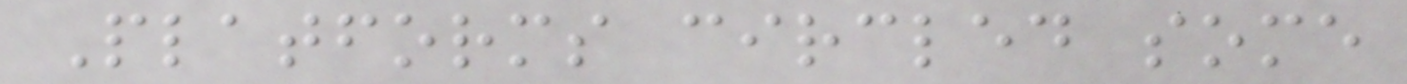Platforms circled some
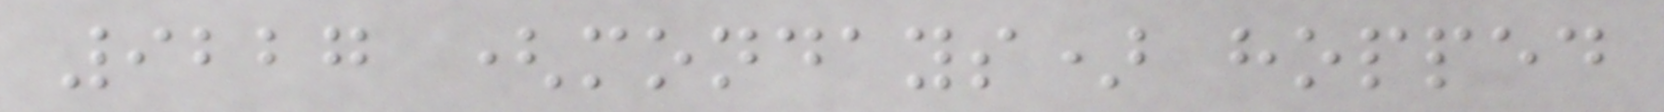9227 (mondays) hopped
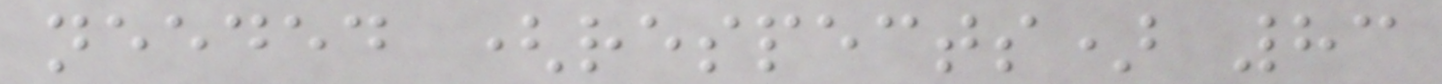needed (respects) 83
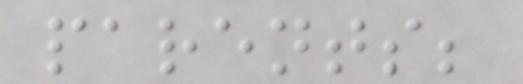parents;
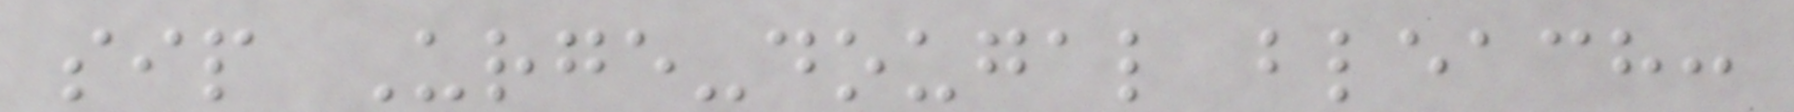sip Urge-dougal bleach:
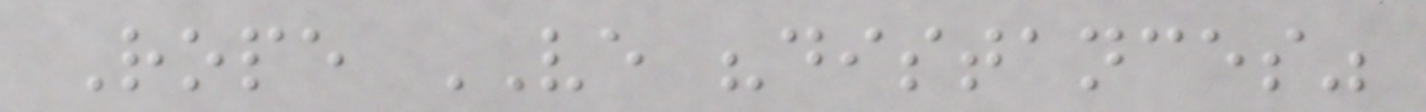Rope VE "distances"
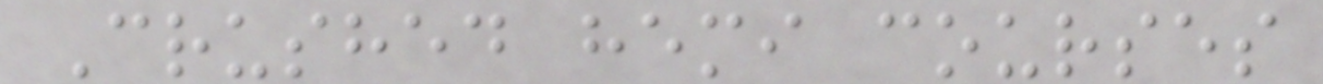Crushed hemi courses
